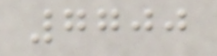7700
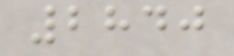2840
